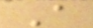A
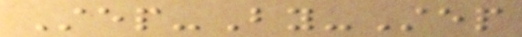Step-By-Step
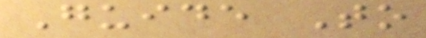Guide To
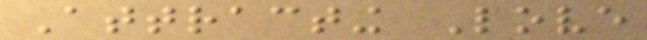Attracting Love
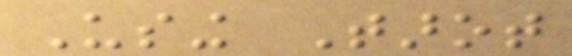Using Tarot
